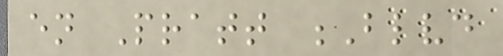en Pratt Blvd
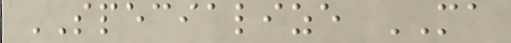SPECIALIZE MA
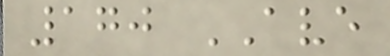170 AVE
